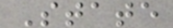State
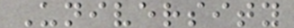University
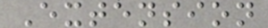Extension
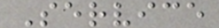Service
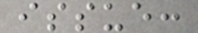issue:
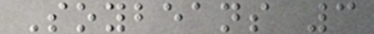Soybeans 3
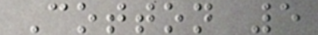Cotton 5
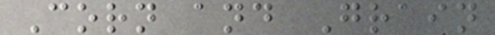Corn and Grain
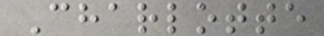Charlotte
